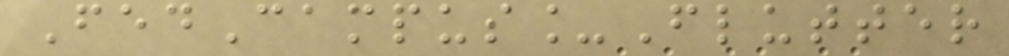FedCampus_Flutter
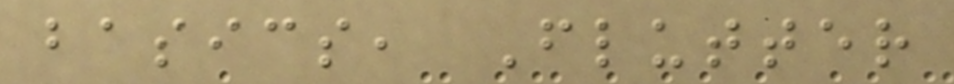basics, Flutter
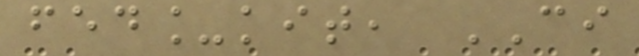fed_kit, CI
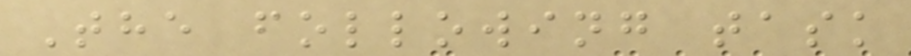The following task
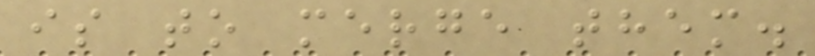is to merge them.
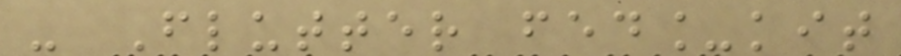- Flutter fed_kit
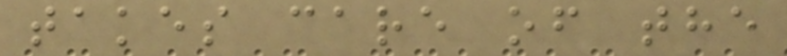takes care of the
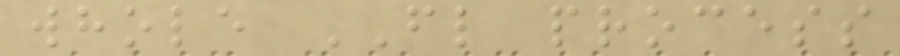whole FL process
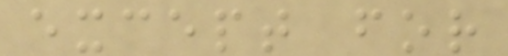except for
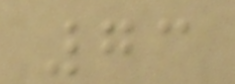73
